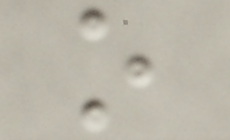o
